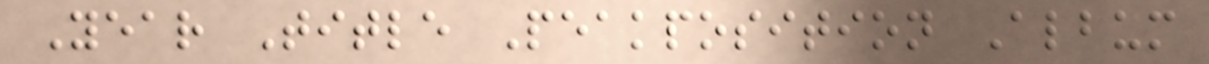Year Title Peakposition Album
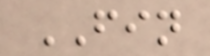FIN
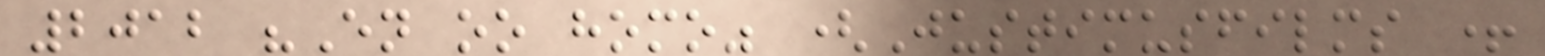2012 "En oo homo" (Justimusfilms +
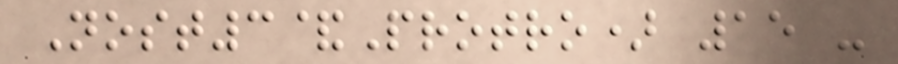Nost3&Protro) 15 -
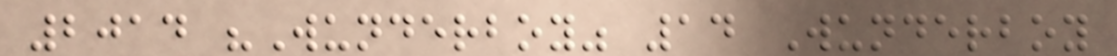2014 "Wunderboy" 14 Wunderboy
